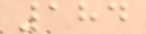184
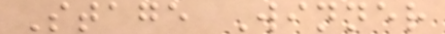Stage Winner
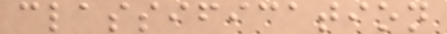classification
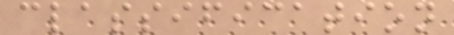classification
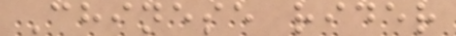Chinese rider
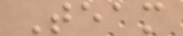Team
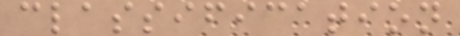classification
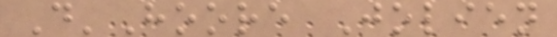D'Hoore Jolien
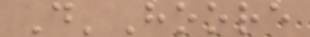D'Hoore
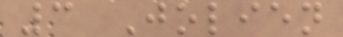3 Jolien
